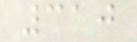310
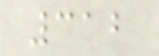312
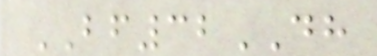BF32DH
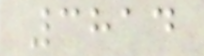3814
